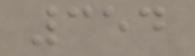354
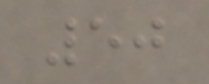50
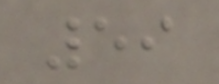59
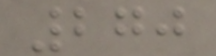270
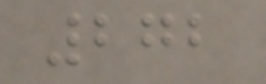272
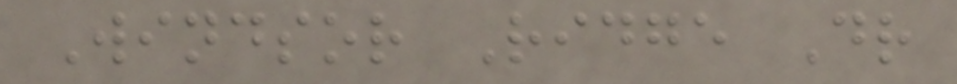Windsor Ridge Dr
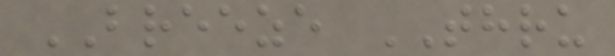BREEZE THRU
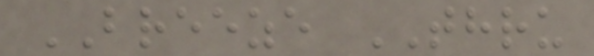BREEZE THRU
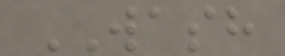WASH
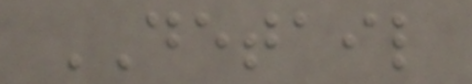DETAIL
